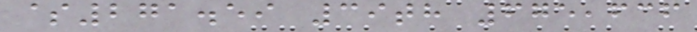$271.59 39th 675,636
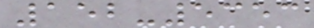152-5353
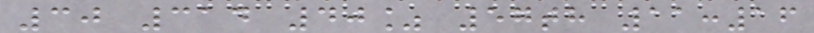30 314 40% 57th 11:16
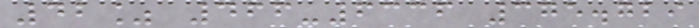42% 466-6336 375.729
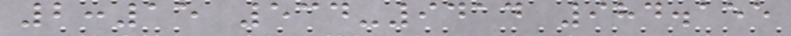2:15 534-9414 984.155
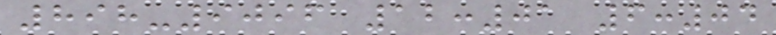898-9096 12:01 6:04
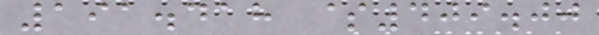191.418 $409.00
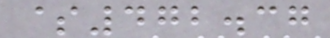$472.37
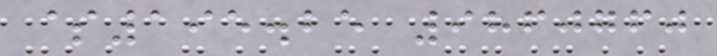$195.25 9860760
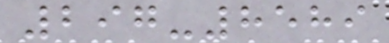297-8589
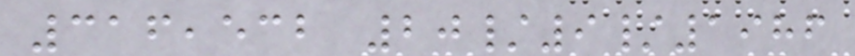316,532 20/9/1986
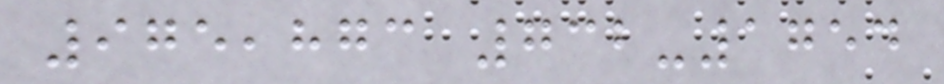975,873 732-1754
